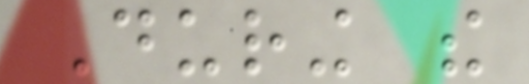During the
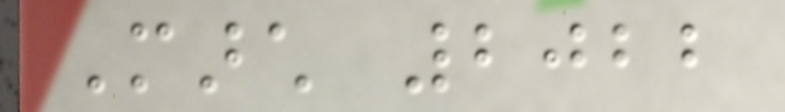March 2022
